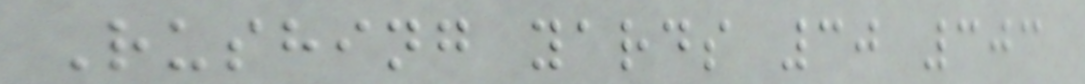Rushing yards 30 303
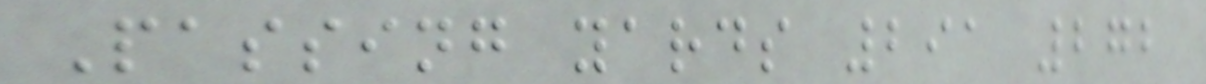Passing yards 291 272
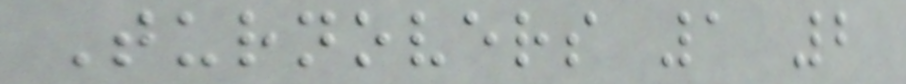Turnovers 1 2
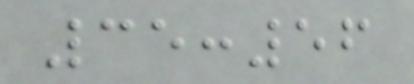35:56
